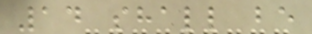14 shall be
